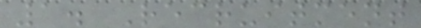1. Recruitment
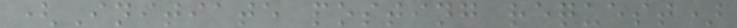(Initiate posting request)
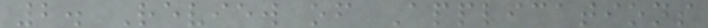2. Review of Applications
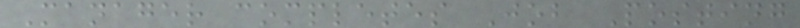Manager completes Job Posting
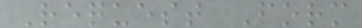Request Form
